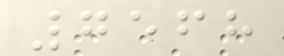7568
